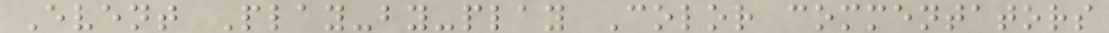Event Play-by-play Color commentators
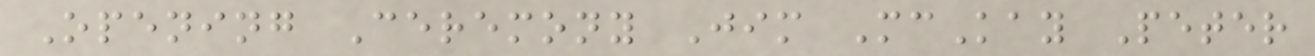Opening Ceremony Jim McKay Peter
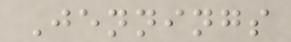Jennings
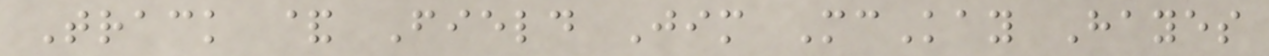Track & Field Jim McKay Hayes
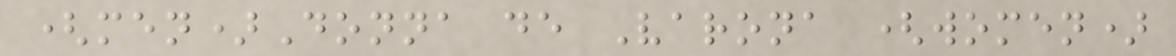(men)Donna de Varona (women)
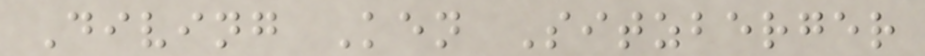Diving Ken Sitzberger
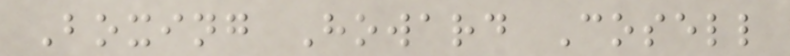Boxing Howard Cosell
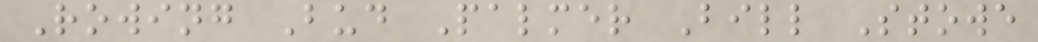Rowing Bud Palmer Bill Stowe
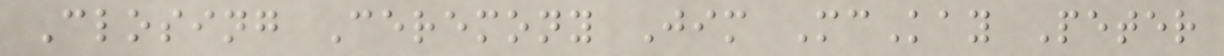Closing Ceremony Jim McKay Peter
